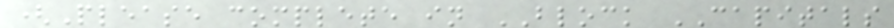(Please complete in BLOCK CAPITALS
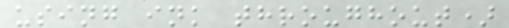using ink throughout)
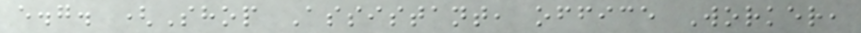e.g. (Shop Assistant, office Worker,
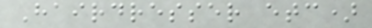Hairdresser etc)
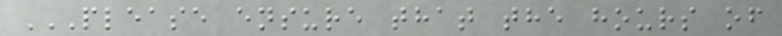PLEASE ENSURE THAT THE HOURS OF
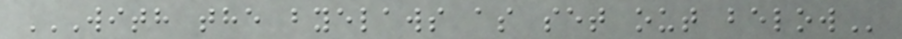WITH THE BYELAWS AS SET OUT BELOW
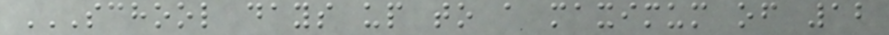SCHOOL DAYS UP TO A MAXIMUM OF 12
